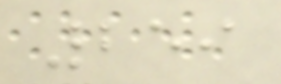259
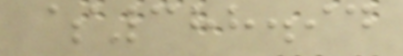$388.94
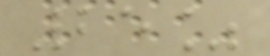25%
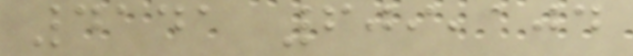4141 609,104
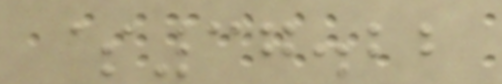$37.22
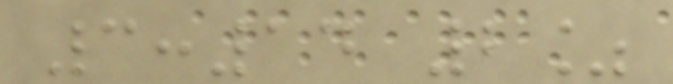3:14 2%
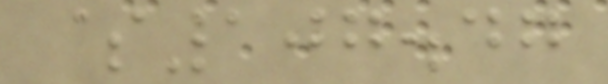$107.47
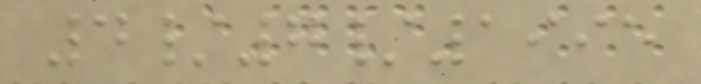4/7/1995
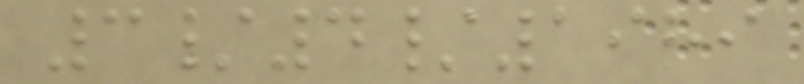3/4/1989
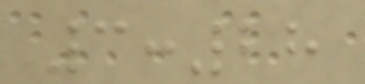3:28
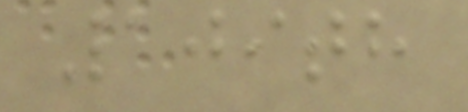109th
